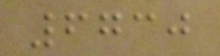6730
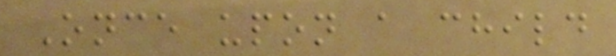Once upon a child
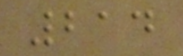214
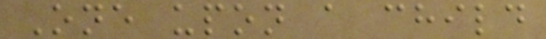One upon a child
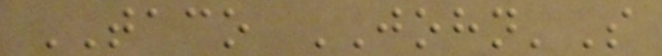TACO JOHN'S
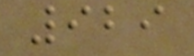929
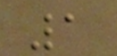1
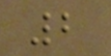2
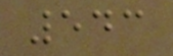543
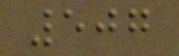507
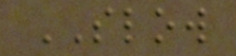SLOW
